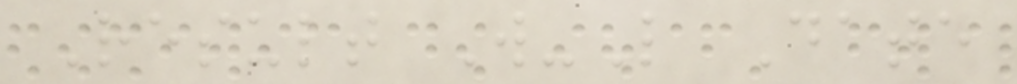Result W-L Date
